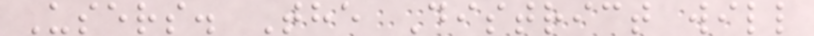Users. The District will
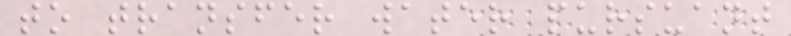to transfer water pursuant
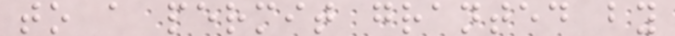to a permit granted by
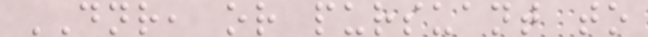DNR, or pursuant to
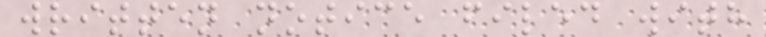written notice filed with
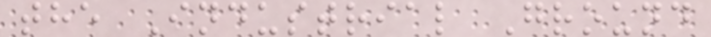the Industrial Ground
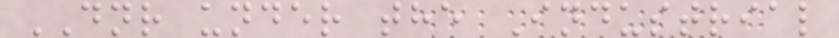DNR under the Industrial
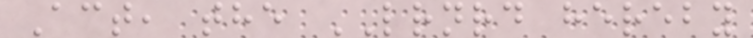Act, the LRNRD hereby
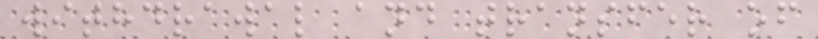withdrawal and transfer of
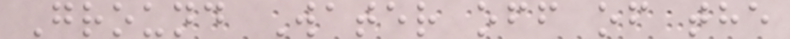Ground Water off of the
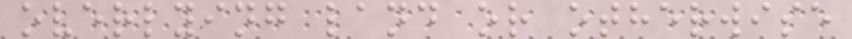overlying land or otherwise
